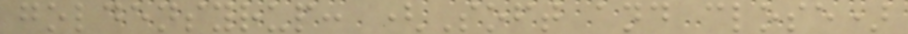goldensyrup: (Soft and close)
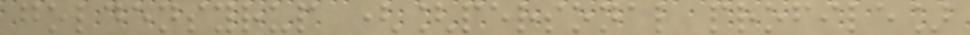goldensyrup ([personal profile]
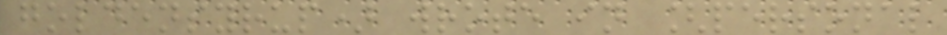goldensyrup) wrote in [personal
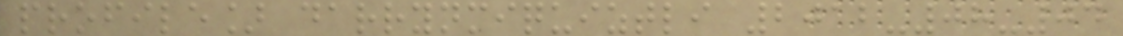profile] darrynmiquiztli 2012-08-04
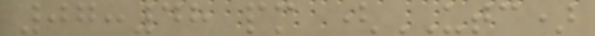07:48 pm (UTC)
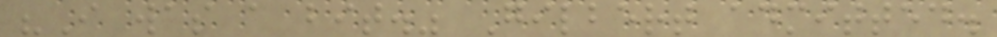"I was a bit." Gilbert admitted.
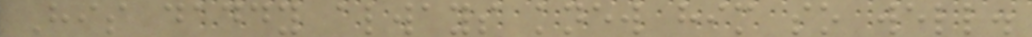His daddy always knew him so well.
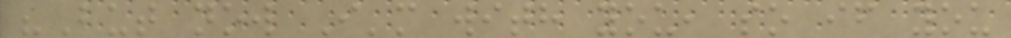"But now I'm with you, so if you
